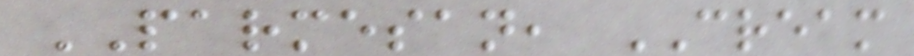PARMESAN, CREAM
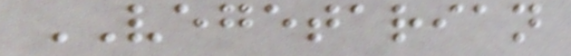VEGETARIAN
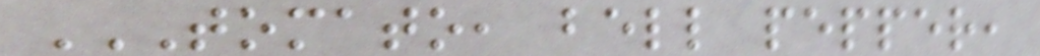TOMATO, BELL PEPPER,
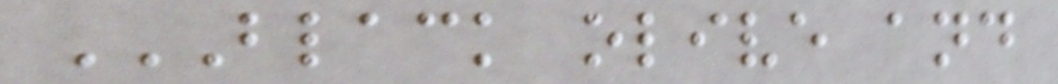BLACK OLIVE AND
